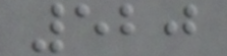520
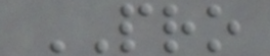PRO
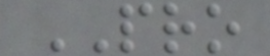PRO
